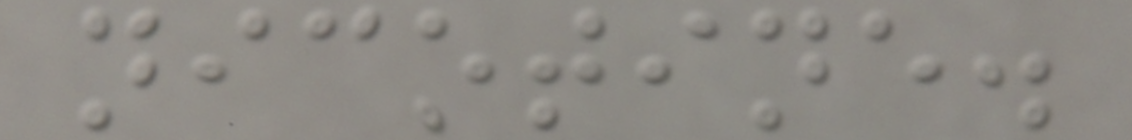nicotine.
